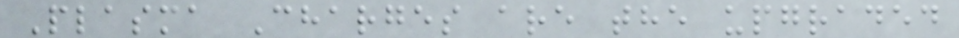Plasma Charges are the upgraded
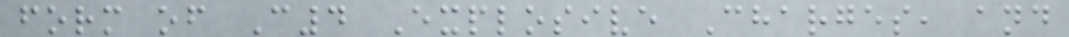form of C4 Explosive Charges, and
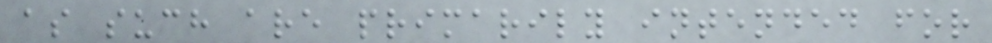as such are primarily intended for
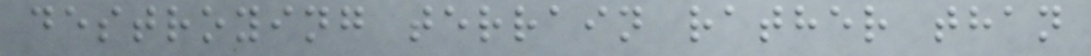destroying terrain rather than
